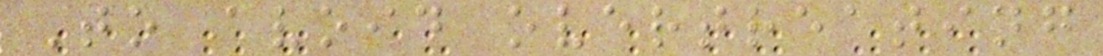To avoid overtreating
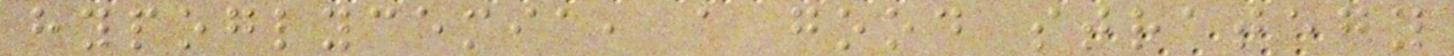hypoglycemia, a good strategy
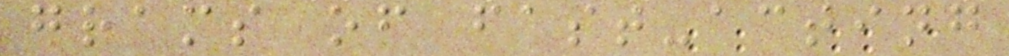grams of fast-acting
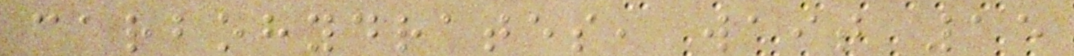carbohydrates, wait 15
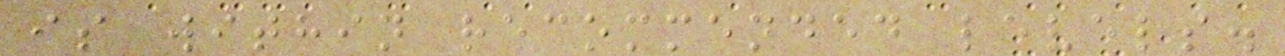is within recommended levels.
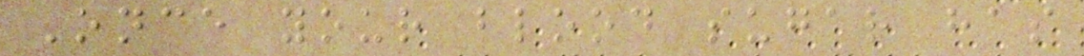Once your blood sugar has
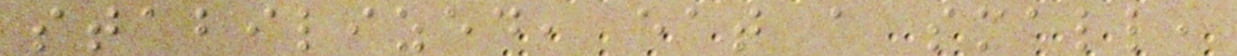stabilized, eat a small,
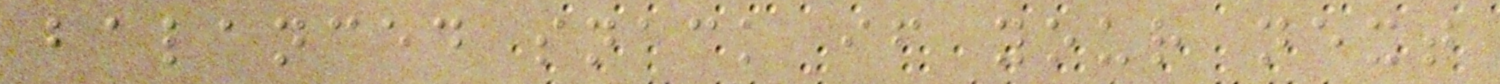balanced snack if your next
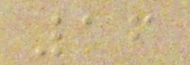16
